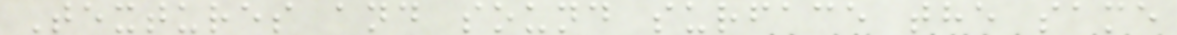Textures and sound surface the same
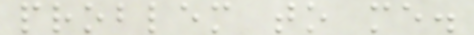problem to me.
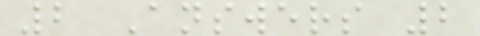2 Answers 2
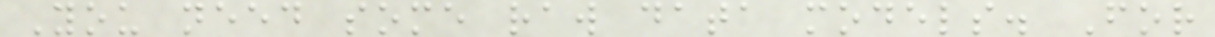You need some raw data models. For
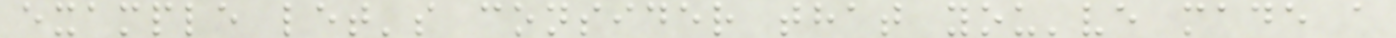example let's consider that you've made a
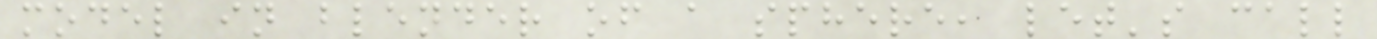model in blender of a sphere, let's call
